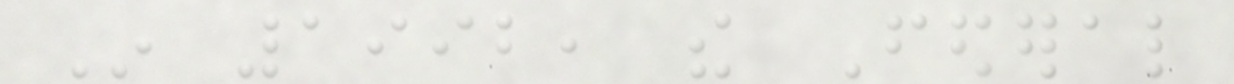In 1992, the Federal
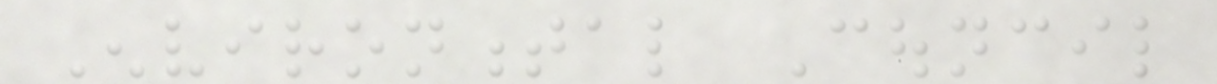Environmental Council
